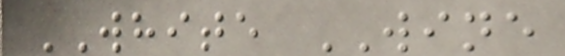WHITE WINE
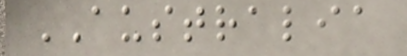AUSTRALIA
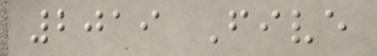2019 Five
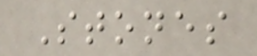Stones
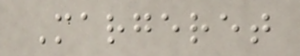Margeret
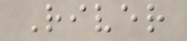River
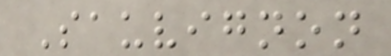Sauvignon
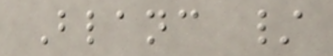Blanc /
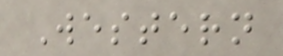Western
